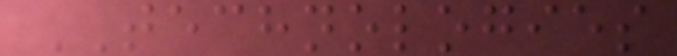TECHNOLOGIES
